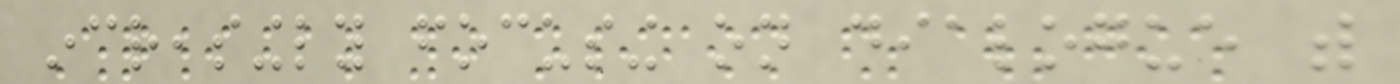increasingly focusing on dialogue with
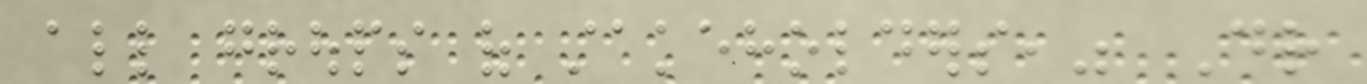all groups of stakeholders," Dr
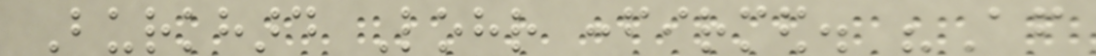Burkhard Lohr confirmed. "After
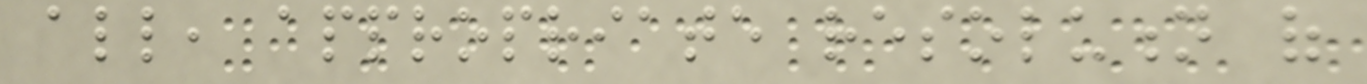all, appropriate resolution of
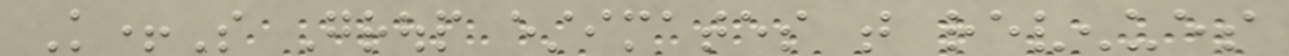K+S Group estimates that revenues
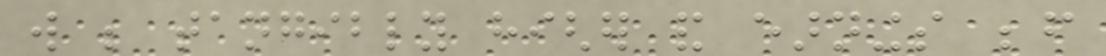will be tangibly higher and earnings before
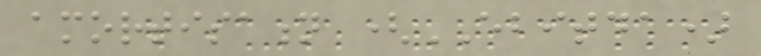amortisation (EBITDA)
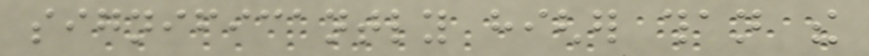significantly higher than the
